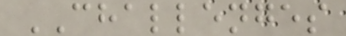CHALLENGES
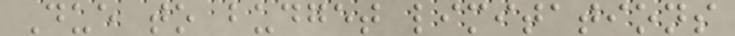Due to budget limitations
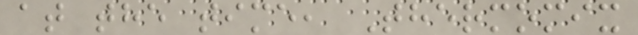at the time, Thermomix
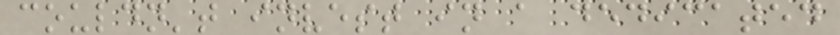couldn't invest in a dedicated
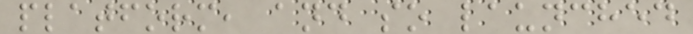platform, and so launched
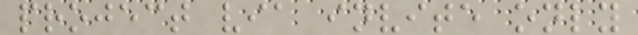project via invite only
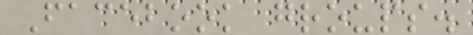Facebook groups.
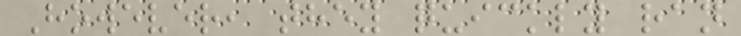However, they quickly ran
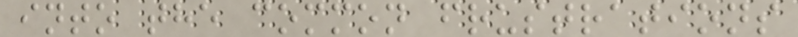into the common frustrations
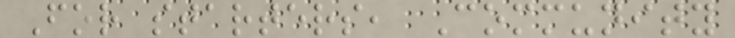For starters, Community
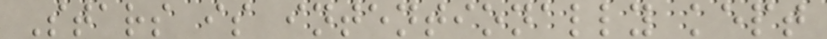Stars is intentionally kept
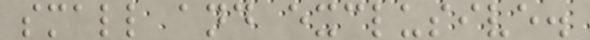small and exclusive.
